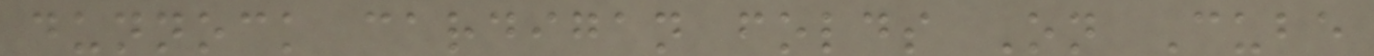dunnock cardigan folds On Cube
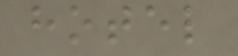hotel
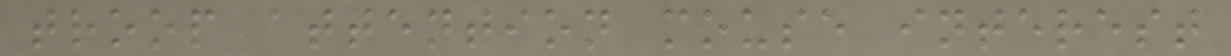troop attention mouse interest
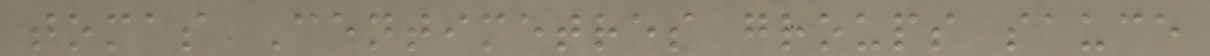tomas Centimetres groups sauce
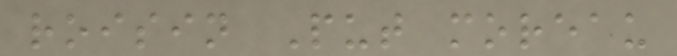roisin Put moreau
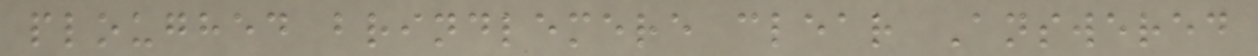ploughed brindlemere clear Answered
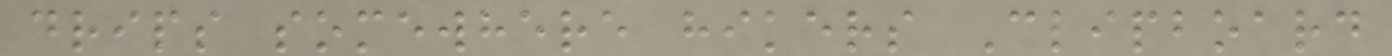drips somewhere hikers Clipboard
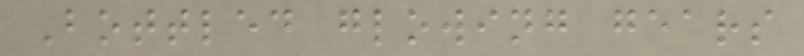Bottled glowing gears
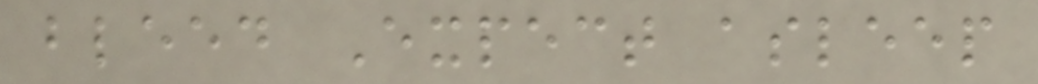bleed Expect asleep
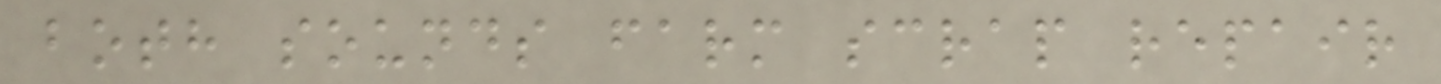both sounds farm scrap repair
